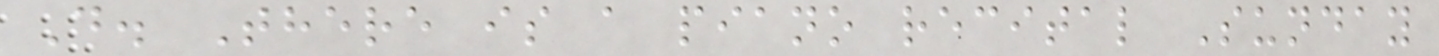D. There is a piano recital Sunday
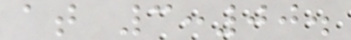at 3:00.
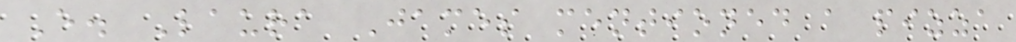E. Laura James mentioned a pizza
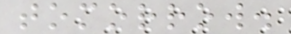tomorrow.
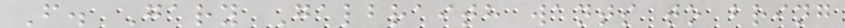F. Gary Galbraith wants to bring
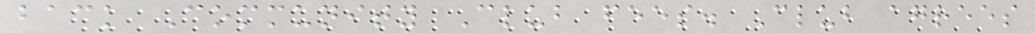back Community Club fees. Club agrees
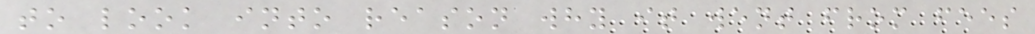to look into reason why it went from fees
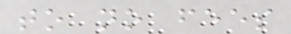to no fees
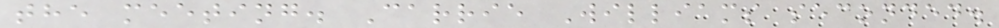the meeting. Carrie Williams seconded.
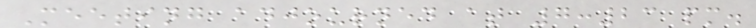Meeting adjourned at 7:23 pm.
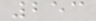253
